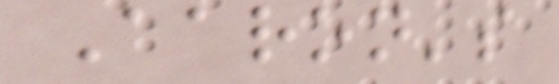Aaron's
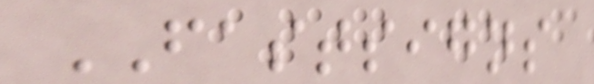FASTSIGNS
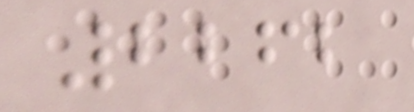2262
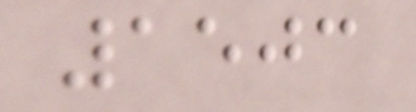1503
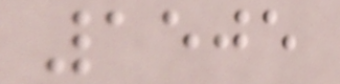1505
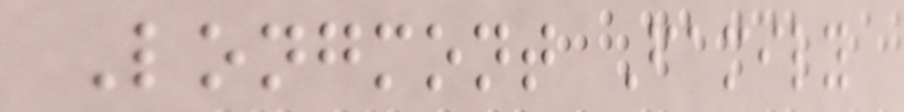Longmont Family
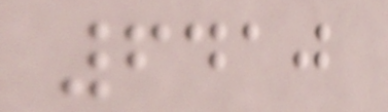6410
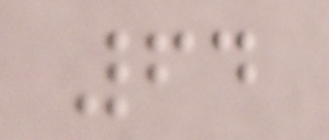64
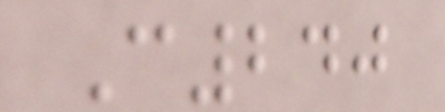C240
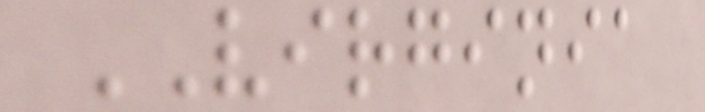VIRGINIA
